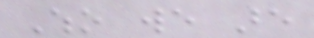Who we are
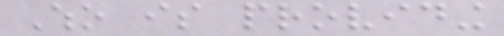Who is providing
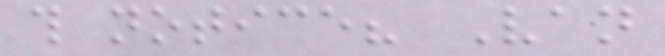this notice? Van
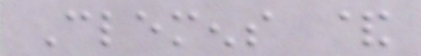Clemens &
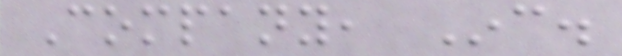Company, Inc.
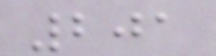201
